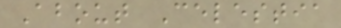About Celestia
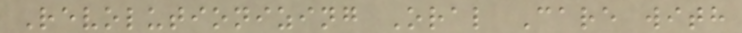Revolutionizing Oral Care with
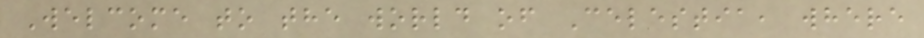Welcome to the world of Celestia, where
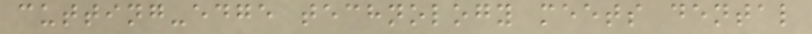cutting-edge technology meets dental
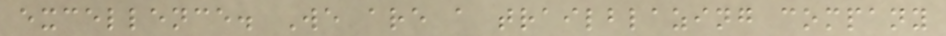excellence. We are a trailblazing company
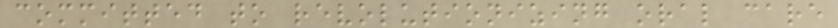committed to revolutionizing oral care
